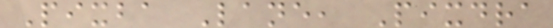Pixba Lane, Pixdra
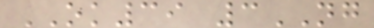OK39 3NG
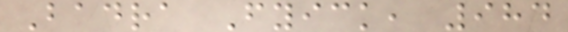Badra Fyick, 984
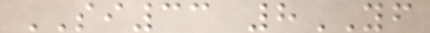SI33 8YF
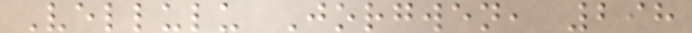Vellulu Jorgwen, 298
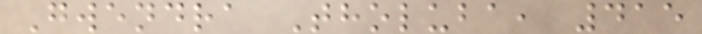Gwendra Tholuba, 415
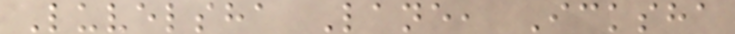Luvelsha Lane, Icksha
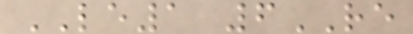LE1 6RE
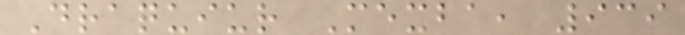Draquiur Mexba, 939
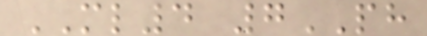ML4 7PH
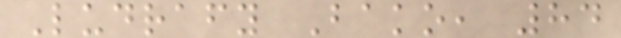Ludrafy Bako, 84
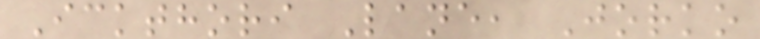Ickthori Lane, Jorko
